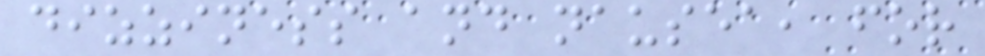dizziness and nausea, for
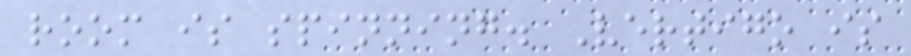room is spinning. Vertigo is
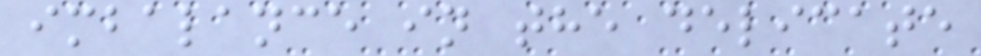imbalance in the delicate
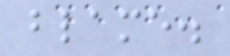blame.
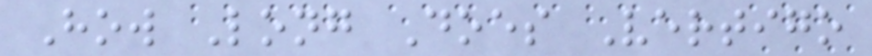How Long Does Vertigo
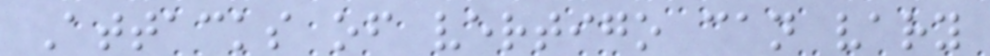Attacks of vertigo can vary
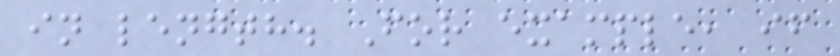in length. For example, if
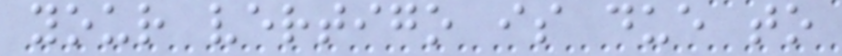your vertigo is due to
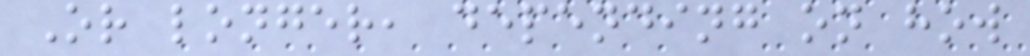Or longer, depending on how
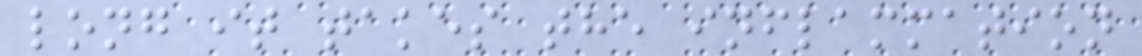long it takes the inflammation
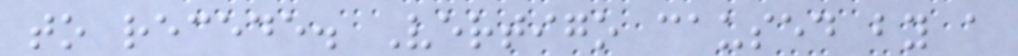to recede. Vertigo caused by a
